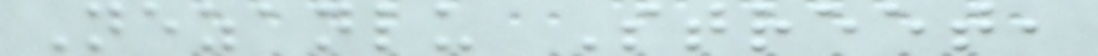Nezanlu Street,
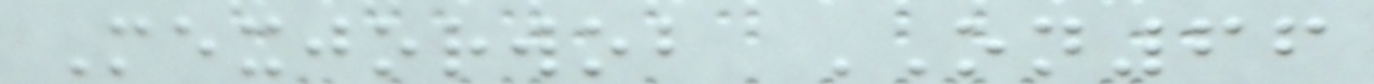Mexjorwob ON66
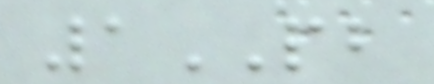1PB
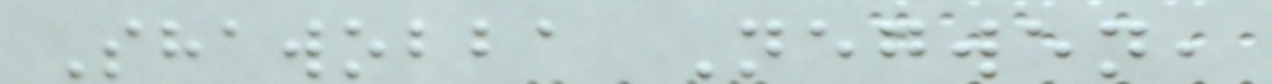Shawobba Negwen,
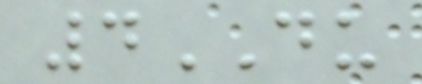4DU
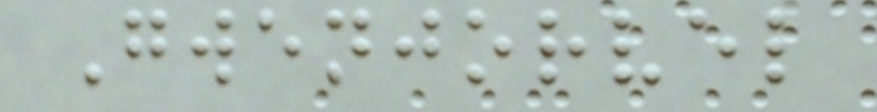Gwenjorvel
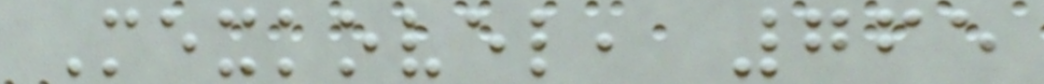Mexkovel, 765
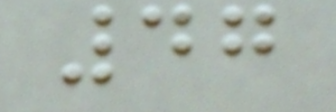47
